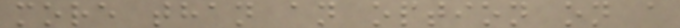more than an option on a
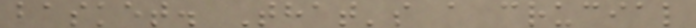basket. That's a crucial
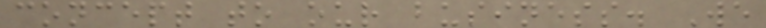concept to our business. We
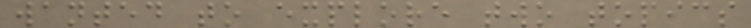wanted to explore two topics
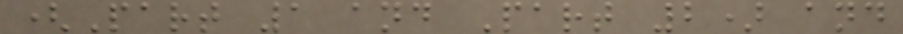(Part 1 and Part 2) and
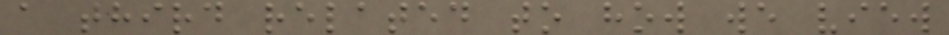a third related to how we view
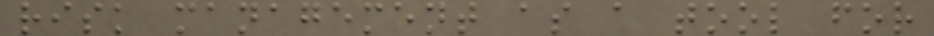risk management as a tool for
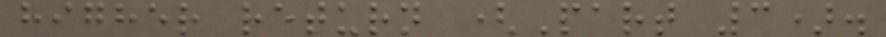higher return (Part 3).
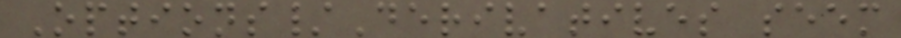Options/Derivatives seem
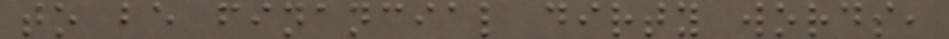to be financial dirty words,
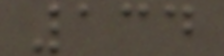134
